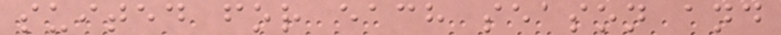suited for each season and
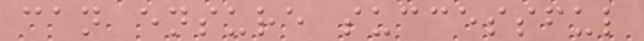can ensure successful
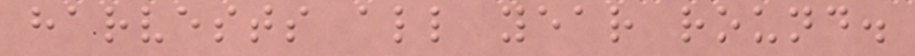harvests all year round.
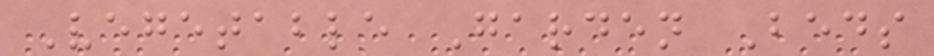Vegetable Garden Beds
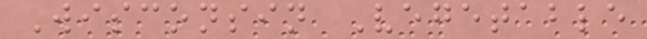Wisconsin Vegetable
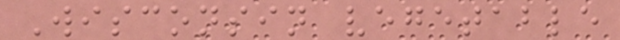Wisconsin vegetable
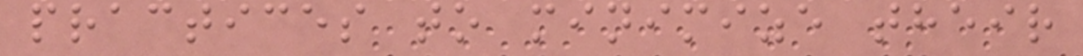practices to minimize their
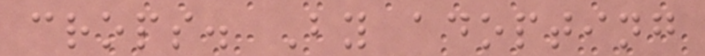crops. By adopting
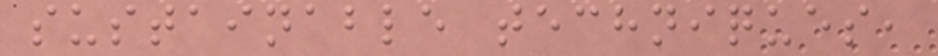sustainable techniques,
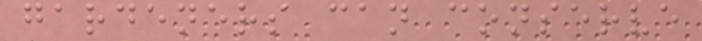gardeners can conserve
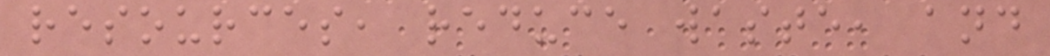resources, reduce waste, and
